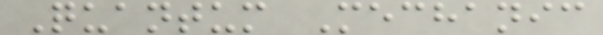Quantum Mechanic
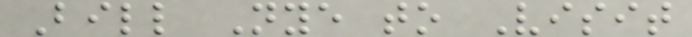Bill Nye to Visit
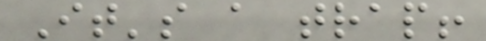It's a trap!
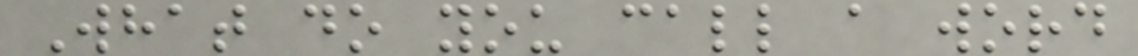What do you call a word
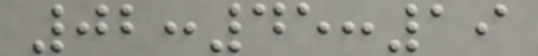02:45:19
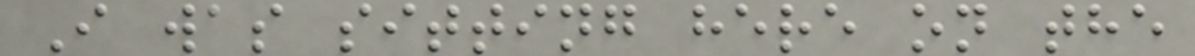I was sitting here on the
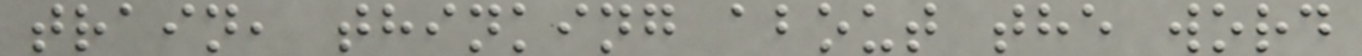train, thinking about the word
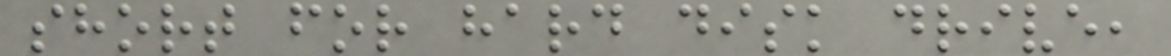short for hard disk drive,
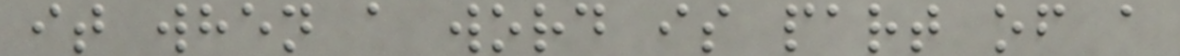it when a word is part of a
